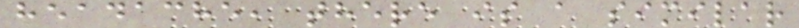headache, there is a similar
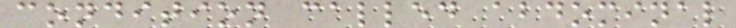condition called abdominal
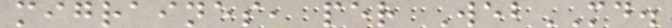migraines, per WebMD.
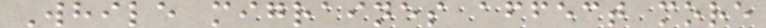While migraines affect more
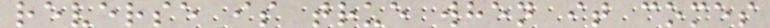reverse is true when it comes
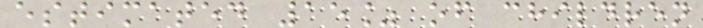estimated 15% of children
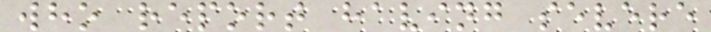who report having severe
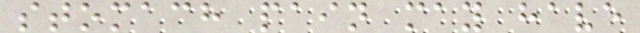stomach pain may have
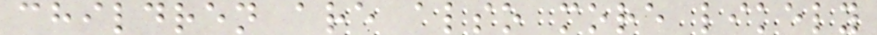children are also more likely
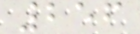256
